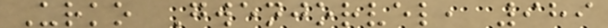Urko Gwenjorvel, 989
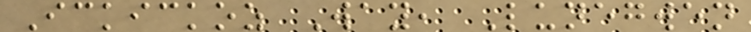Ickickoz Way, Lunegwen
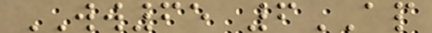WW65 6AP
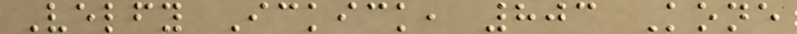Velfy Ickick, 803 Kone
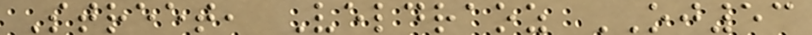Street, Veldraoz OJ53
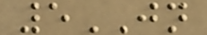5JN
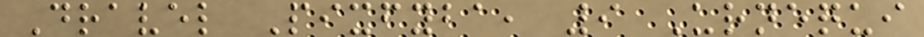Dravel Pixfyba, 9 Urnequi
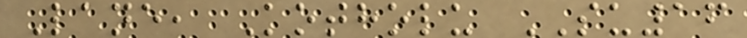Lane, Kotholu SU16
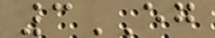3EG
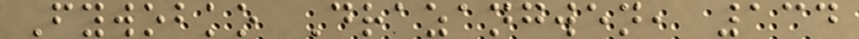Fywobko Drazangwen, 134
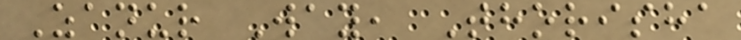Zanur Way, Thorisha
